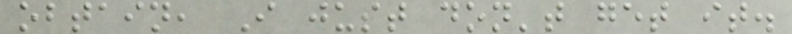obtain, I just don't get it.
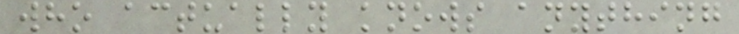who actually knows anything
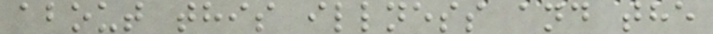about this illness and the
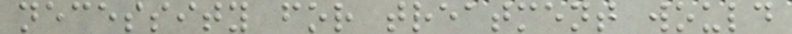necessity for treatment would
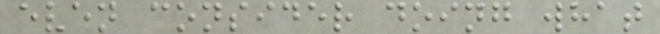even consider doing what
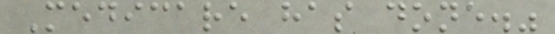Medicare has done."
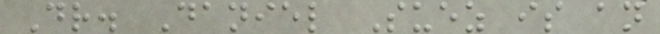Dr. Daniel Suez is an
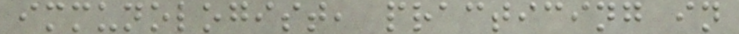immunologist, practicing in
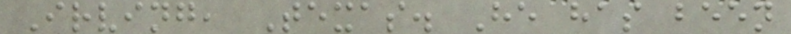Irving, Texas. He has been
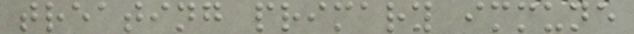treating primary immune
